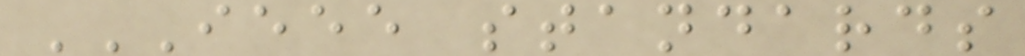IEEE STANDARDS
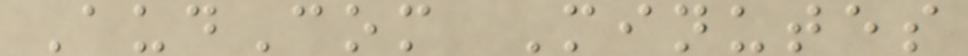AudCom Minutes
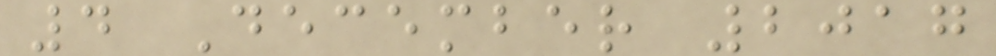4 December 2017
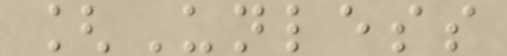[Unless
